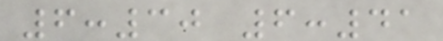6:30 6:41
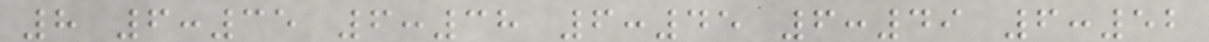8 6:35 6:38 6:45 6:49 6:52
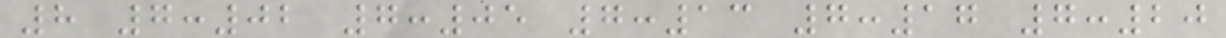8 7:02 7:05 7:13 7:17 7:20
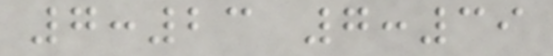7:23 7:39
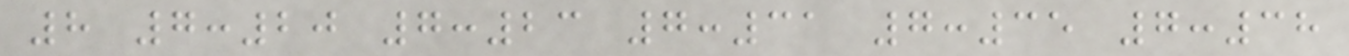8 7:20 7:23 7:31 7:35 7:38
